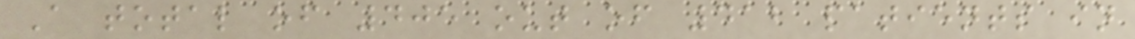A total of 405 out of 412 patients in
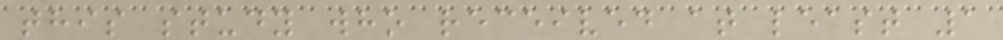this study who received at least 1
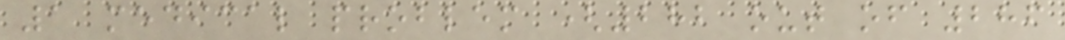1 medical problem (282 out of 286
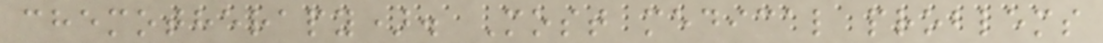chemotherapy). Most medical problems
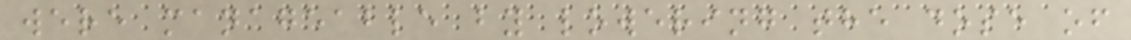were manageable by lowering the dose of
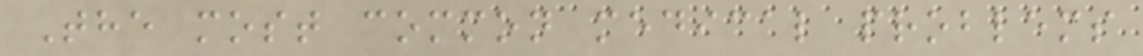The most common medical problems
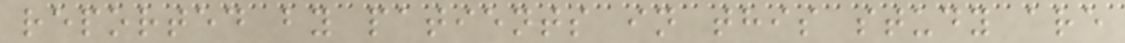reported by patients in this study are
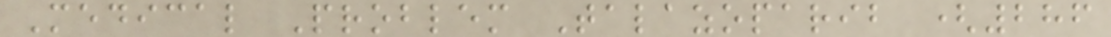Medical Problem Talazoparib (286
